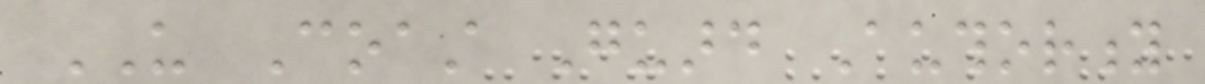US Coast Guard Authority
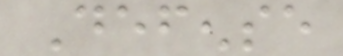Defense
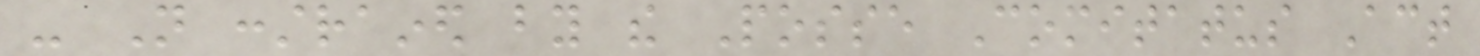- Not constrained by the Posse Comitatus Act
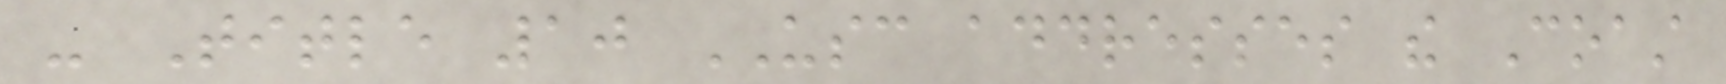- Title 10 USC addresses the Coast
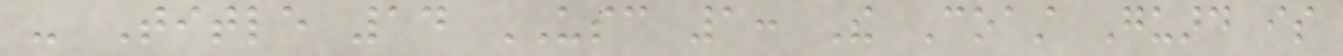- Title 14 USC 1: The Coast Guard is
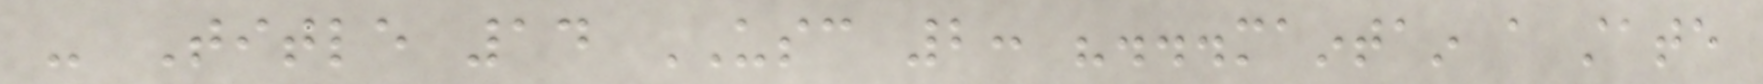- Title 14 USC 2: "...maintain a state
